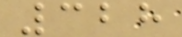328
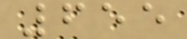655
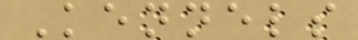Kennels
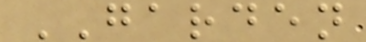GARDEN
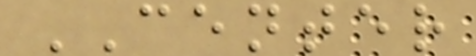CENTER
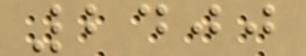2400
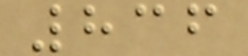836
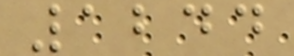1244
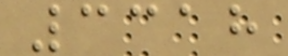3318
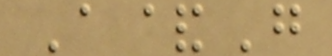A&G
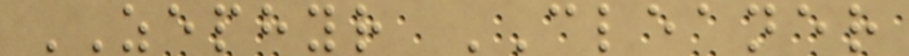ZEPHYR CLEANER
